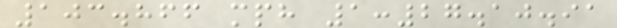103.866 mph 1:27.10.91
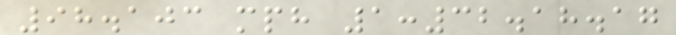98.103 mph 1:32.18.17
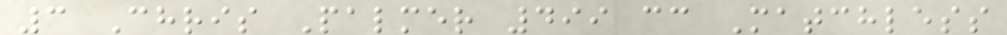3 Chris Palmer 499 cc Matchless
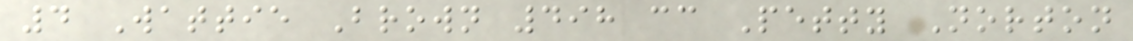4 Wattie Brown 498 cc Petty Norton
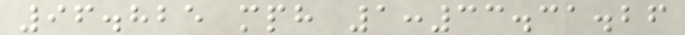96.825 mph 1:33.31.26
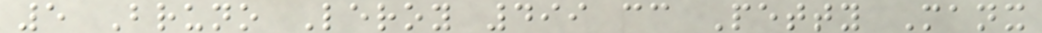5 Bruno Leroy 499 cc Petty Manx
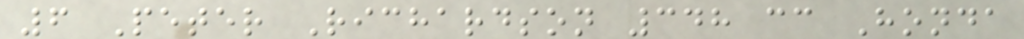6 Peter Richardson 348 cc Honda
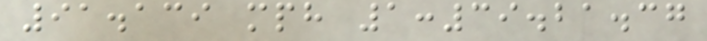91.139 mph 1:39.21.37
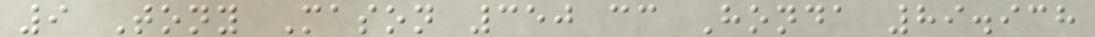9 Tony Mason 350 cc Honda 89.938
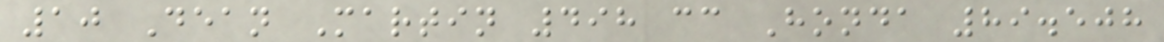10 Dean Martin 498 cc Honda 89.508
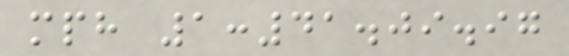mph 1:41.09.97
